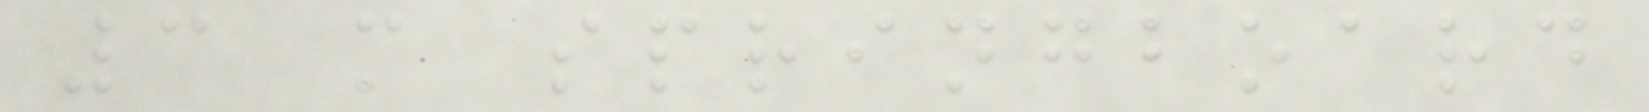3 m springboard
